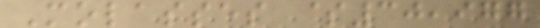Molasses $30,977
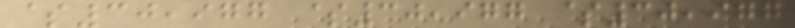$30,977 $30,977 $30,977
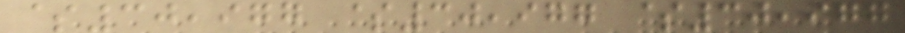$30,977 $30,977 $30,977
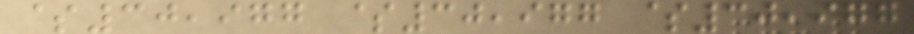$30,977 $30,977 $30,977
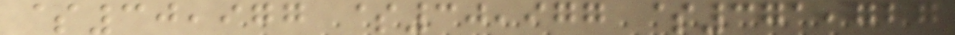$30,977 $30,977 $371,727
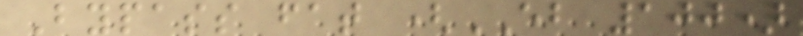Bypass fat (EB 100)
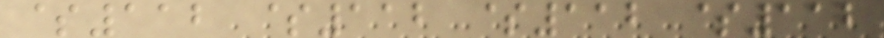$112 $112 $112 $112
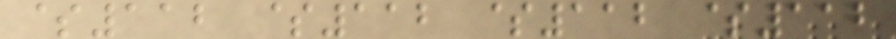$112 $112 $112 $112
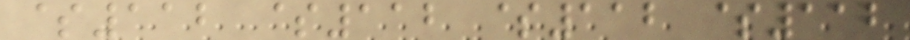$112 $112 $112 $112
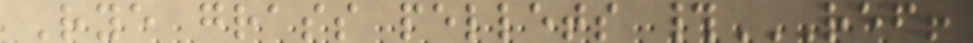Rye grass pellets #REF!
